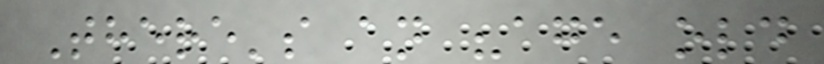There's an "age old
